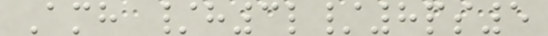Amh /h3l/8ps5
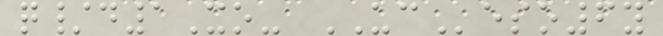q/d1Xo- UCeso6y
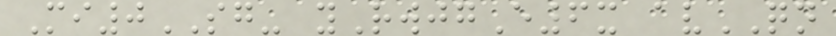Mi0SG- yRwjgE6x avQN
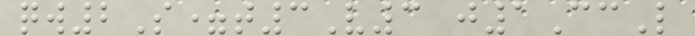qw2S=t3V3 j1CcL
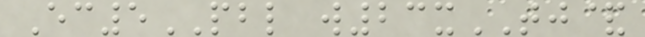Ec5PBL w23xTJ&
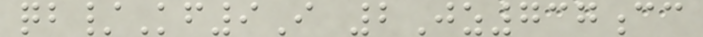qb/Kf9I 2Jz737cc
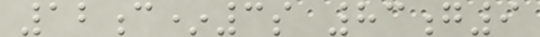12c*3s 83g9
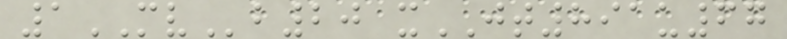1MVb20 xJT891u67
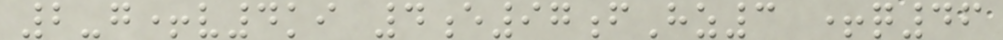2-g+v4ki 4e97fHz3 +q46
